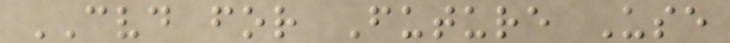CVD for Future Use
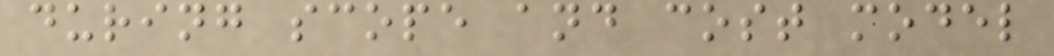during scope and cost model
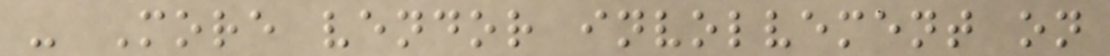- More vendor involvement on
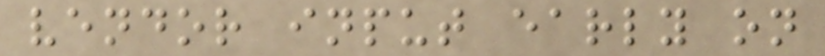vendor input early on
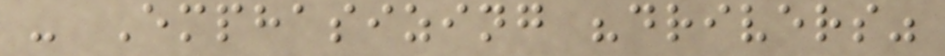- Emphasizing "drivers"
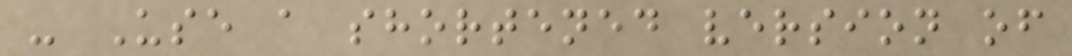- Use a shortened version of
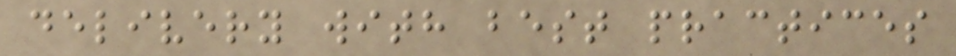delivery with best practices
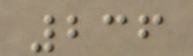236
